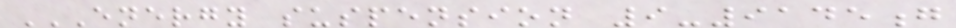ENERGY SUSPENSION 9-9145G
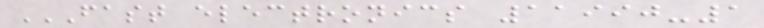FAST ELECTRONICS 11990-1
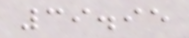39.95
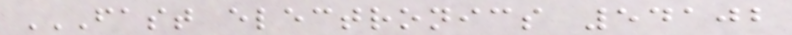FAST ELECTRONICS 54102
